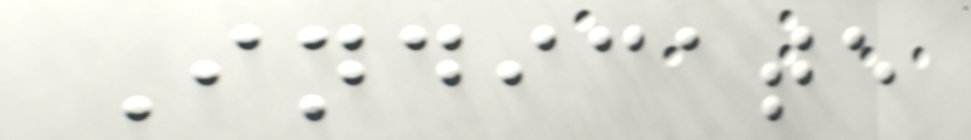Indicate
